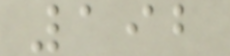192
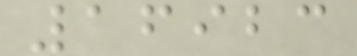16923
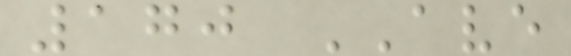170 AVE
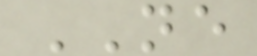NE
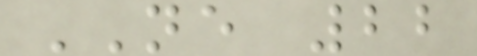NE 22
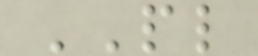PL
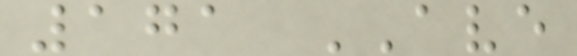171 AVE
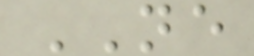NE
